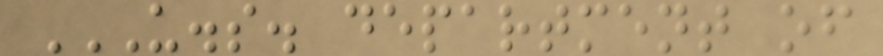U.S. DEPARTMENT OF
